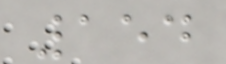154
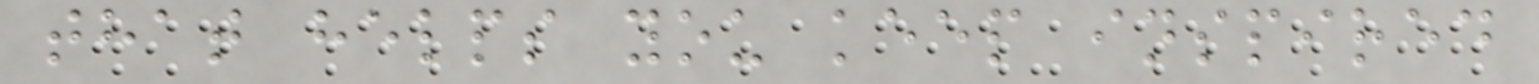that helps you keep inspired
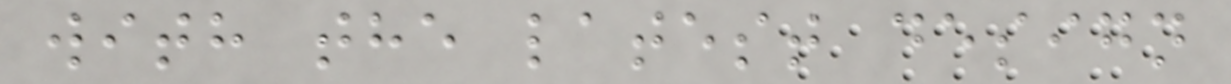with the latest design
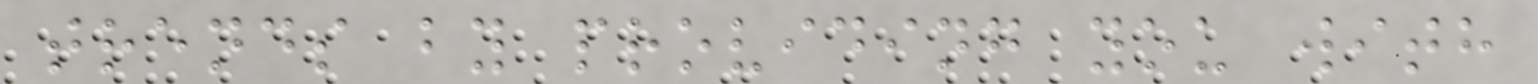trends by providing you with
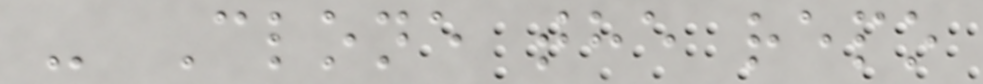- Clone the repo
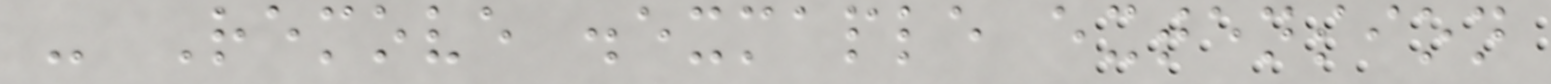- Remove .exmaple extension
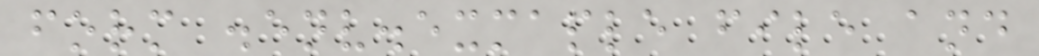form .env.exmaple file and
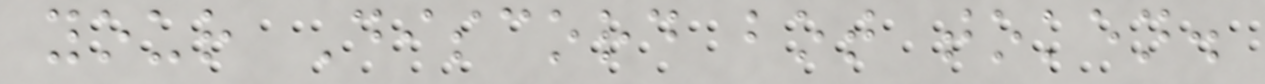your Discord bot token.
